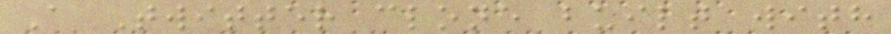A Twitter clone built with
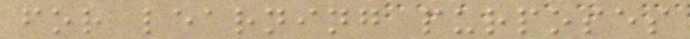for learning purposes
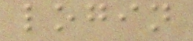login
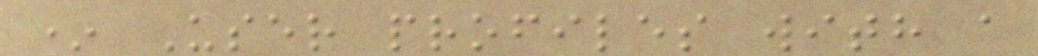* User profiles with a
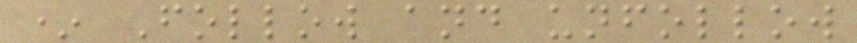* Follow and unfollow
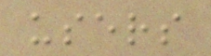users
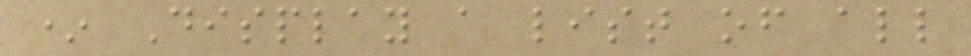* Display a list of all
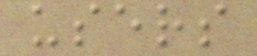users
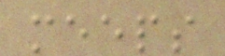meeps
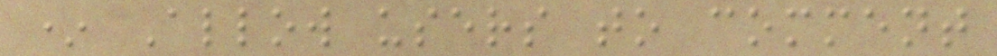* Allow users to comment
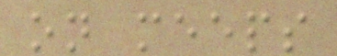on meeps
